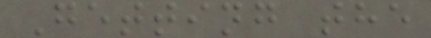Getting the
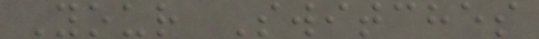Your Switches
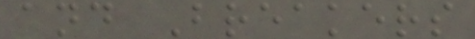and Breakers
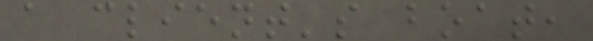a client's boat,
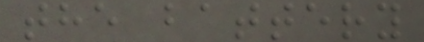the battery
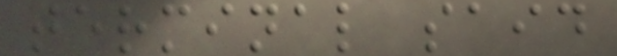terminal said
